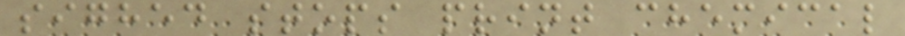sighed stops print chemical
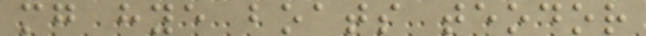mg hye boats teodor
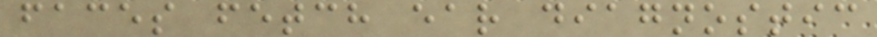faces fetch ear diagnostic
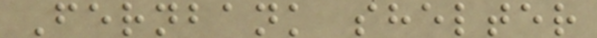Fernbank shelter
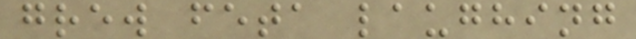grew feta laughing
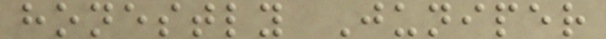honestly Juniper
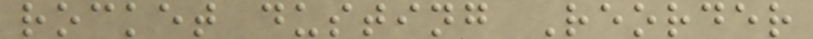rocket dusting Reorder
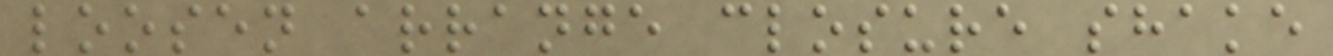loosen arrange closure shake
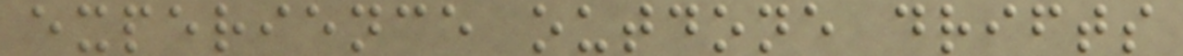experience outdone drifts
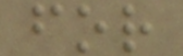for
